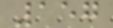157
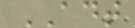ADT
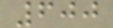600
